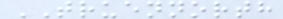TRUENNORTH
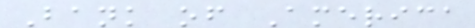Bank of America
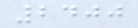2400
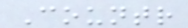Countr
